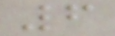6
